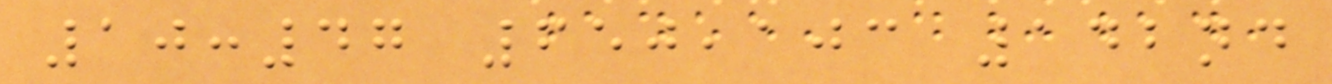10:47 650,103 142nd
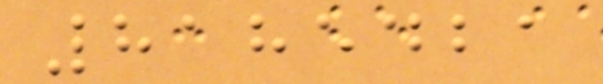8185421
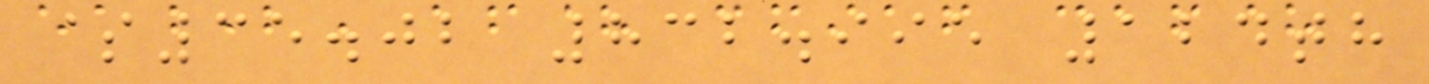$35.02 832.995 124th
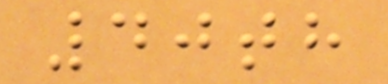40th
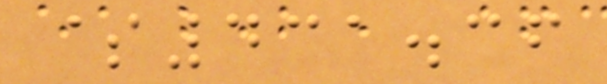$431.36
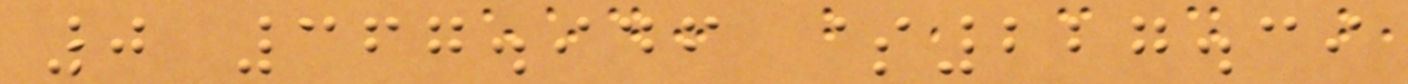0 367.946 $227.39
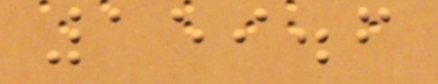159.6
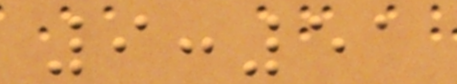9:51
